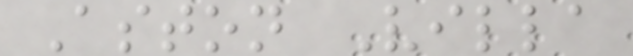Aston Villa
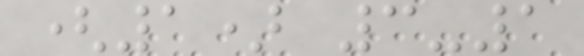(1) 3-1
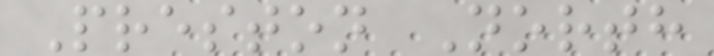Preston North
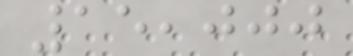15,000
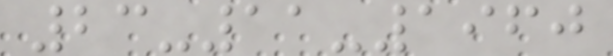23-11-1960
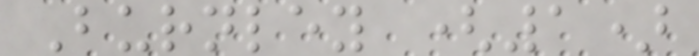Burnley (1)
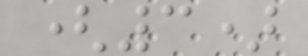(3)
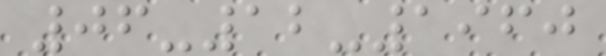06-12-1960
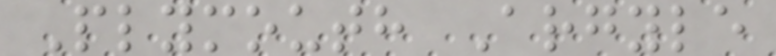Plymouth Argyle
